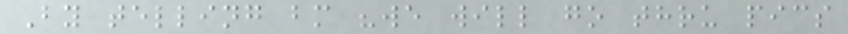By telling bm "we will go thru pics
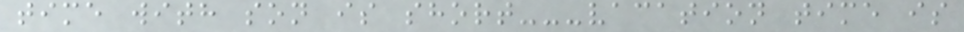time with son is short---vacation time is
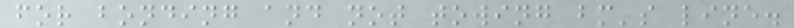for bonding and not towing bm's line.
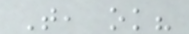T, ok?
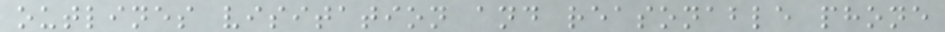outlines visitation and reasonable phone
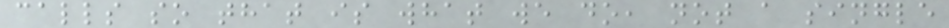calls so that is what we do, not a single
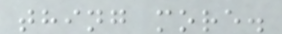thing more.
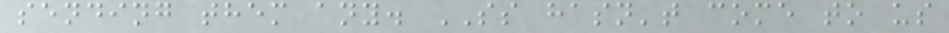sending them any. SS hasn't come to us
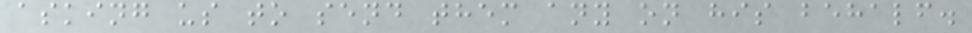asking us to send them any on his behalf.
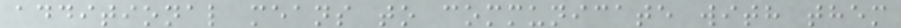additional means to communicate with them
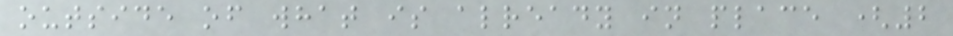outside of what is already in place (2
